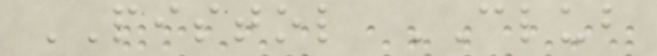PISTOL CLUB
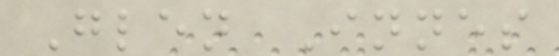Glen Innes
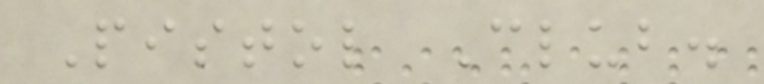Pistol Club.
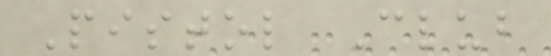Pistol Club
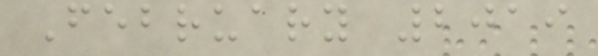February 2019
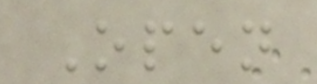Open
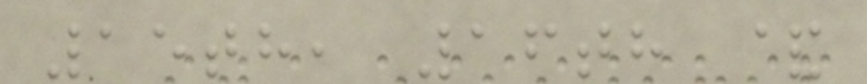15th, 16th &
